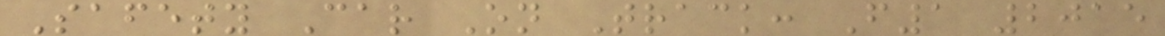Safety Car On Track: F1 2015
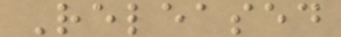Released
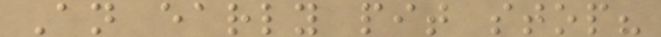An early pit stop?
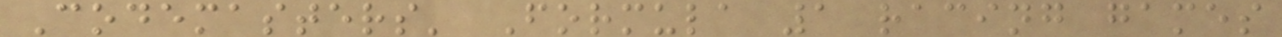Codemasters' Formula 1 racing games
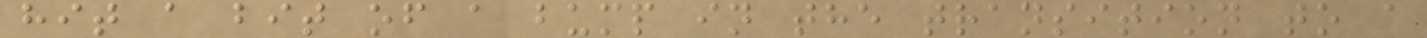hit a bit of a bump in the transition to a
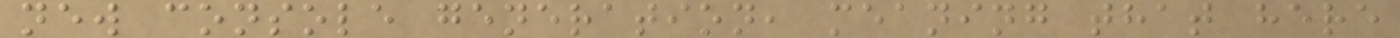new console generation, meaning that here
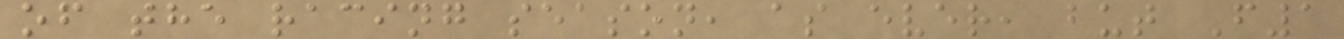of the racing season, as ever, but F1
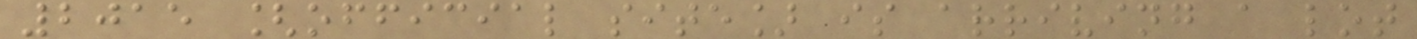2015 [official site] is arriving a lot
